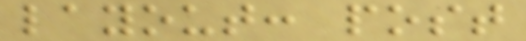layout: post
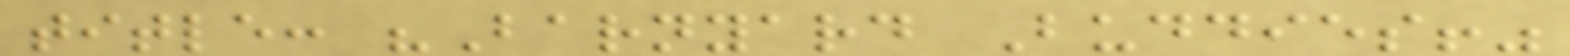title: "Barnyard Buddies!"
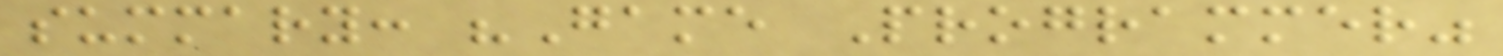summary: "Game Programmer"
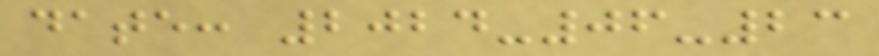date: 2024-06-23
